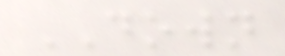DOWN
